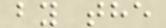by the
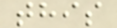this
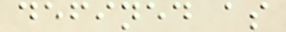defined as
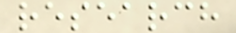research
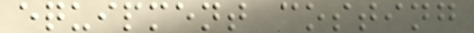equipment costing
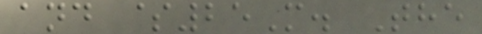and $25M. The
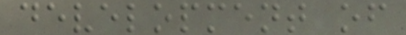development of
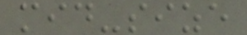mid-size
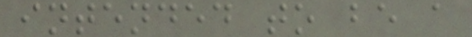intended to be a
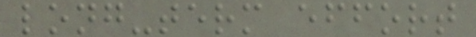long-term effort
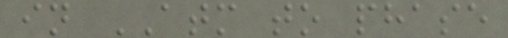in ATM to phase
